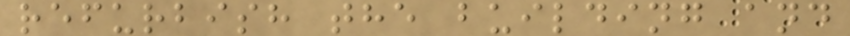refurbish the building and
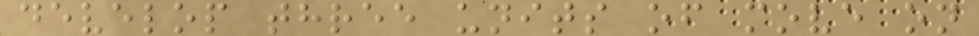develop three units of move on
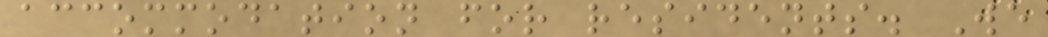accommodation for residents. We
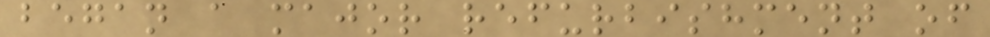began a major refurbishment of
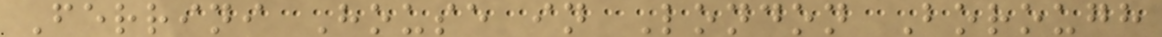Ferrini House in London Borough
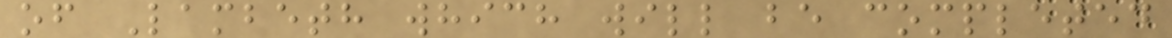of Lambeth which will be completed
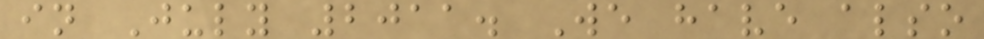in July 2011. We have also
